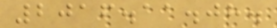2016.11.08.
